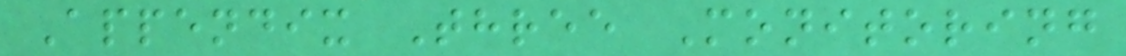Appendix Three Monitoring
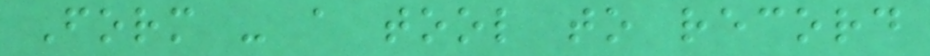Form - a tool to record
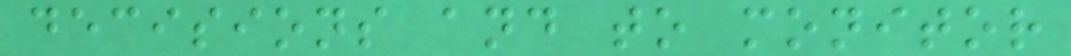decisions and to monitor
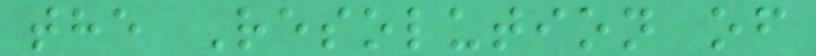the Resolution of
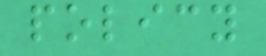policy
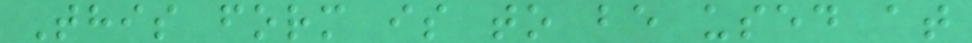This form is to be used at
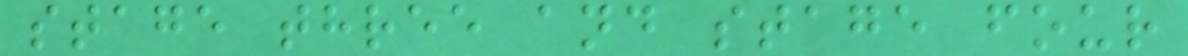stage three and stage four
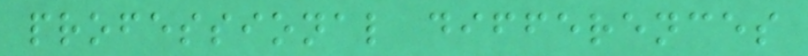professional differences
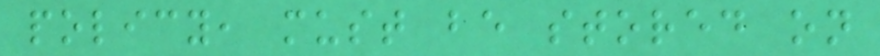policy, must be stored on
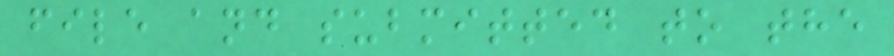file and submitted to the
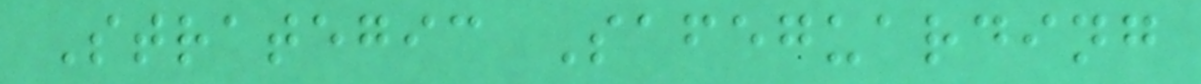Strategic Safeguarding
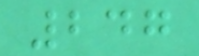247
